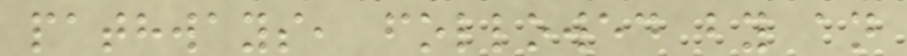pathways, followed by an
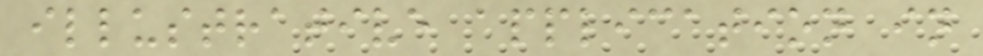illustrative application in
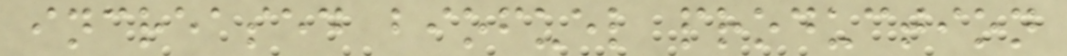increased biofuel production
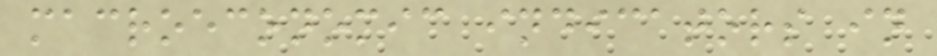macroeconomic indicators in
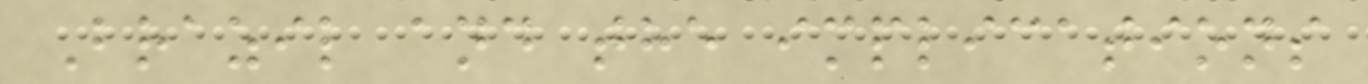Brazil and the implications
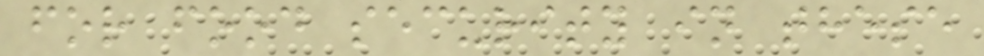for food security in these
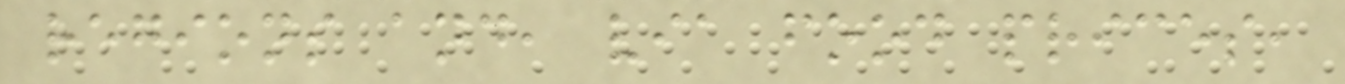regions and, via food prices,
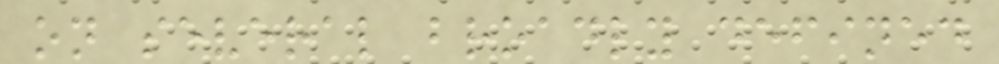on several broadly defined
